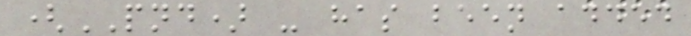(PND) - has been added
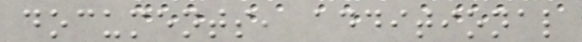documents, additional
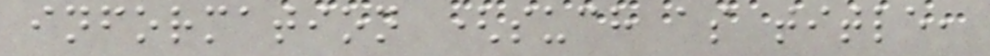information (such as title,
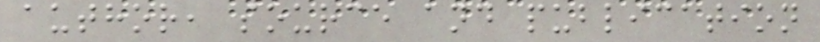author, source and publication
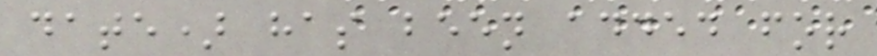date) has been added for
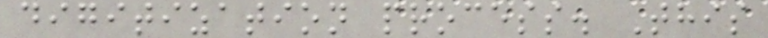digitization process. This
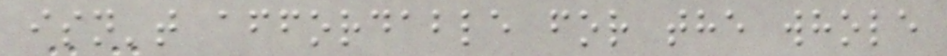isn't affordable for the whole
